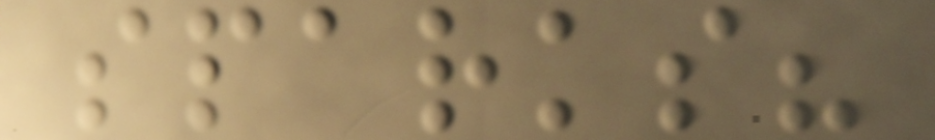sparks?
